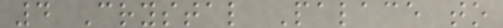4 Crystal Palace to
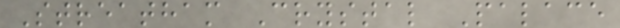Streatham Crystal Palace
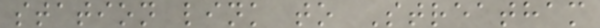station link to Streatham
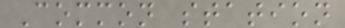Common station
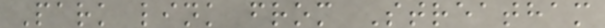Park link from Streatham
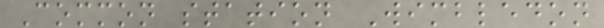Common station Wimbledon
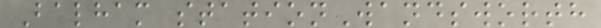Balham stationWandsworth
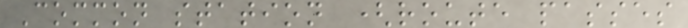Common station (route passes
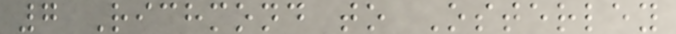7 Richmond to Osterley
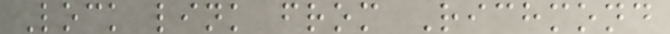Lock link from Richmond
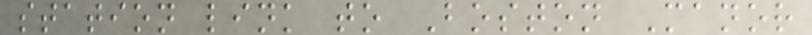station link to Boston Manor
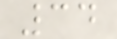34
